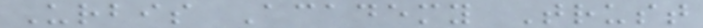Urbis Academy Trust
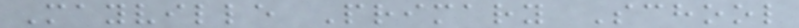Mayville Primary School
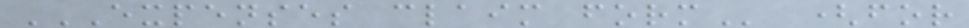EXPENSES CLAIM FORM (for
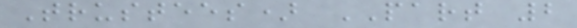Trustees) PART 2
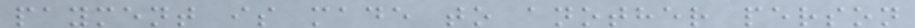payment is made to another person
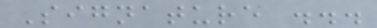Signature ...
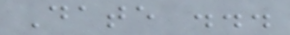Date ...
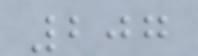207
